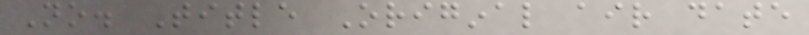No. Title Original air date
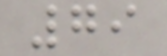79
